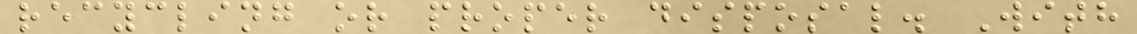recycling or proper disposal. With
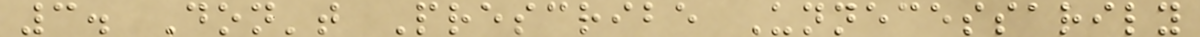3. Don't Prescribe Unnecessarily
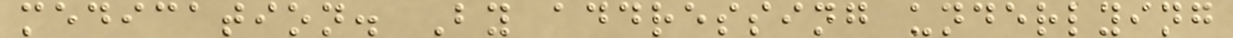medication. By addressing underlying
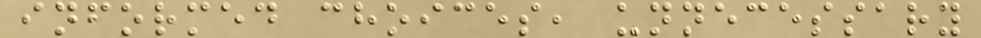informed choices, unnecessary
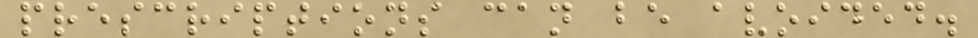prescriptions can be avoided.
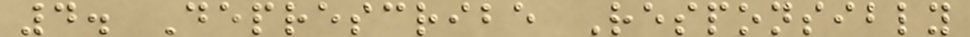4. Deprescribe Responsibly
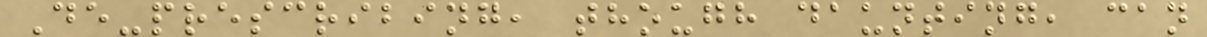De-prescribing, though daunting, can
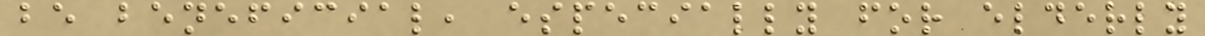be beneficial, especially for elderly
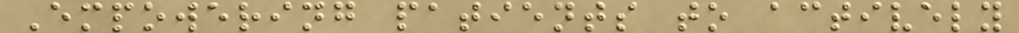Empowering patients to actively
